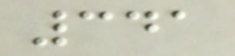341
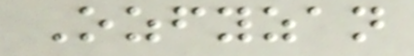Ozfyzan
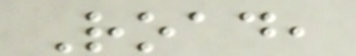Road,
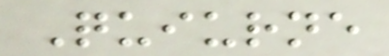Quiurne
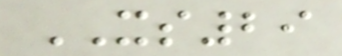XS29
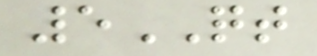5QT
